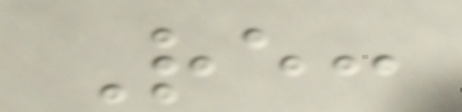Re:
